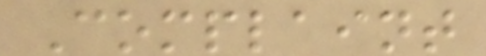Complaint
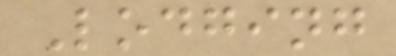Lodging
